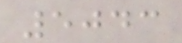5043
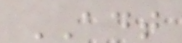ADT
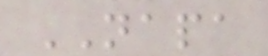NAPA
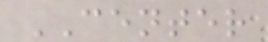CENTER
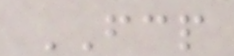FCP
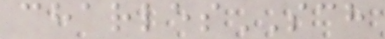charlesSCH
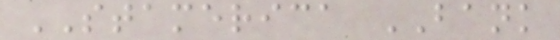STAMERICA BANK
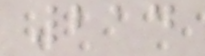214
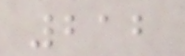212
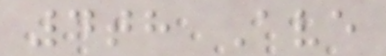4th Ave
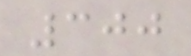300
